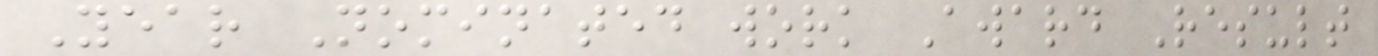Year Nominated work Award Result
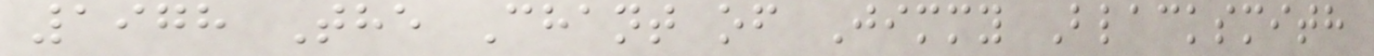1978 The Chant of Jimmy Blacksmith
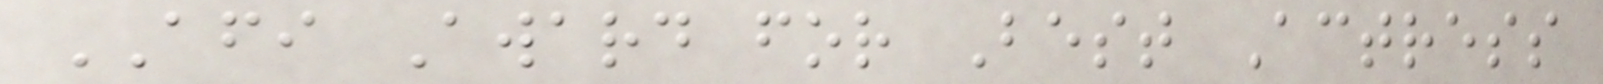AFI Award for Best Actress
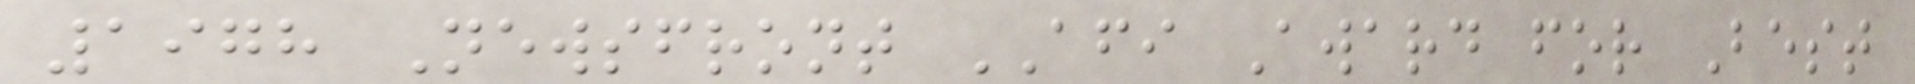1978 Newsfront AFI Award for Best
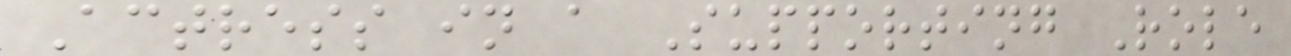Actress in a Supporting Role
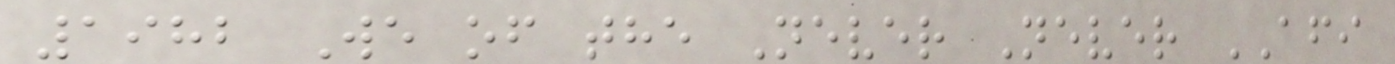1982 We of the Never Never AFI
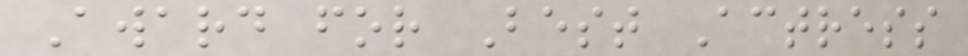Award for Best Actress
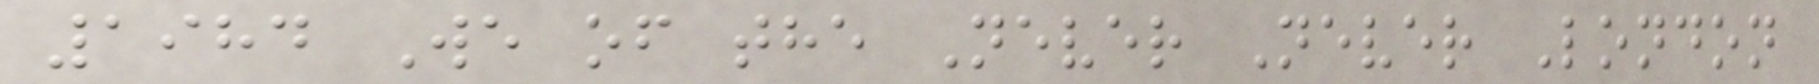1984 We of the Never Never London
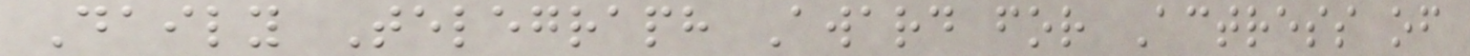Daily Telegraph Award for Actress of
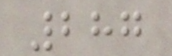287
